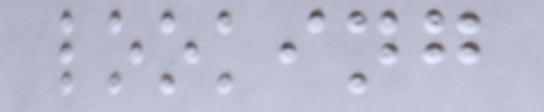looking
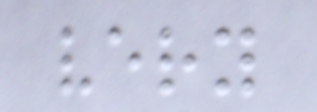very
